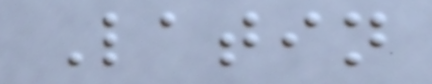Latin
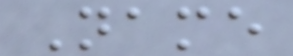Name
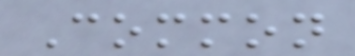Common
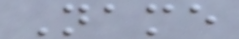Name
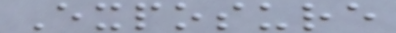Exposure
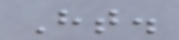Ht.
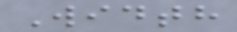Width
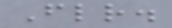Flr.
